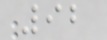92
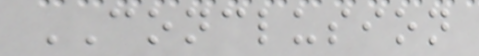CONCLUSION
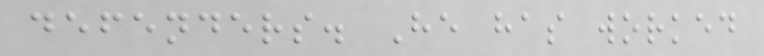defenders. He has worked
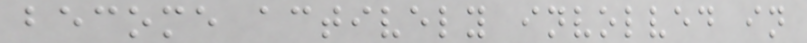become actively involved in
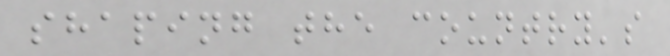shaping the country's
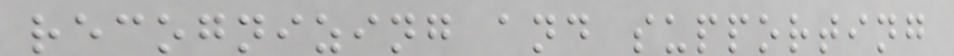recognizing and supporting
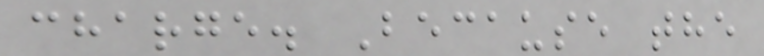charge. Because the
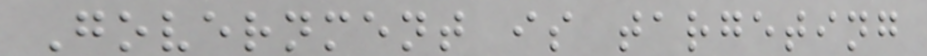Government is targeting
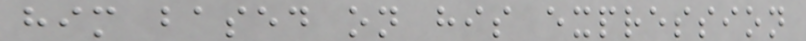him based on his expression
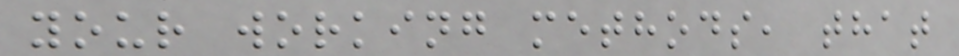your working methods, that
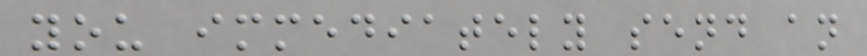you immediately send an
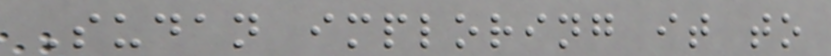Sudan imploring it to
